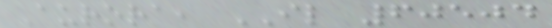Aurora, IL 60504
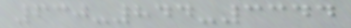630-844-3344
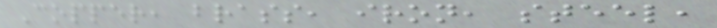Copper, brass, iron, steel,
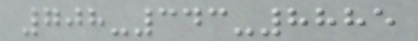708-343-8885
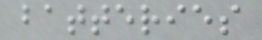batteries
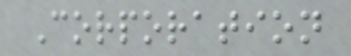Corporation
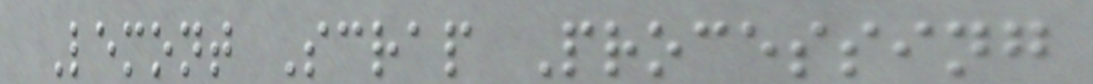Lemont Scrap Processing
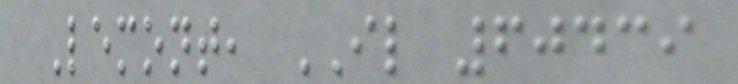Lemont, IL 60439
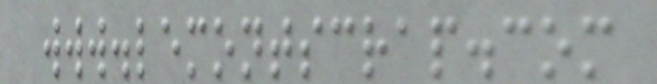www.lemontscrap.com
